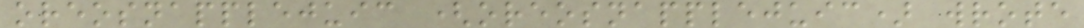oreosnapplejuic (oreosnapplejuic) wrote
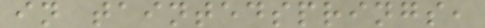in taintedsprings,
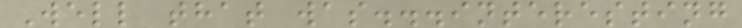Well that was...interesting
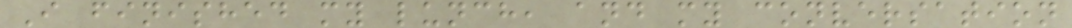I finished my lunch, and my conversation
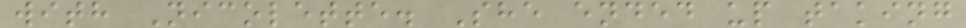with Nicolette. She ended up taking
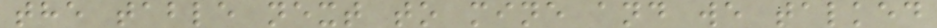the table next to mine and we talked
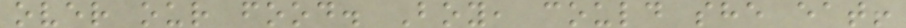over our food. Boy, could she eat!
